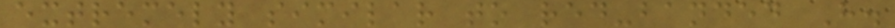extremely similar to red-banded H.
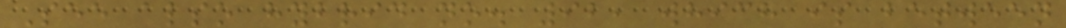See also hybrid no. 92, which is between
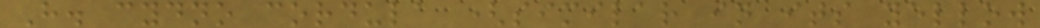H. cydno cordula (similar in its yellow
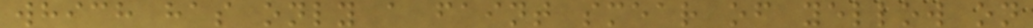which has only a faint smear of yellow on
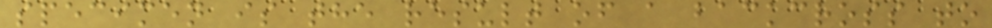specimen is the result of a backcross to
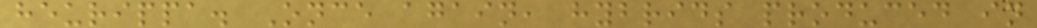heurippa. Once again, hybrids produced in
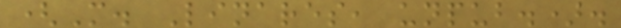(M. Linares, unpub.).
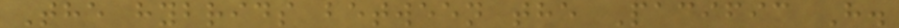The hybrids between the Pacific H.
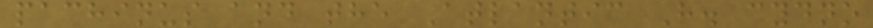pachinus and the Atlantic H. cydno
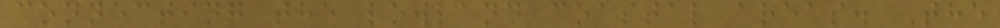connecting the lowland coastal areas. The
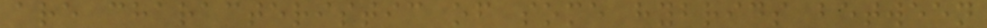are characteristic of some hybrids between
